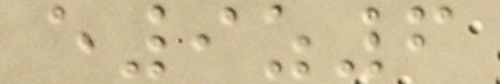e9z6
